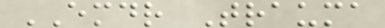EMDR Trauma
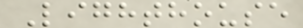Lighthouse
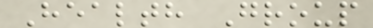Health Group
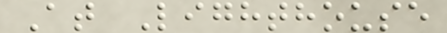At Lighthouse
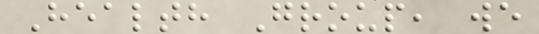Health Group, we
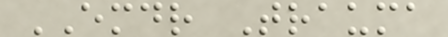EMDR Trauma
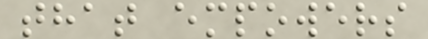that empowers
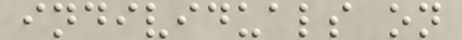individuals on
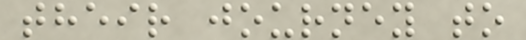their journey to
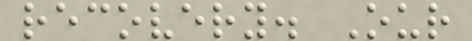recovery. Our
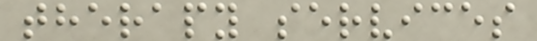therapy services
